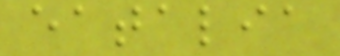eatalia
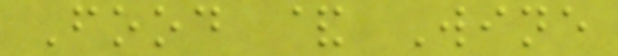Food & Wine
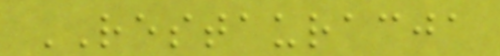RESTAURACJA
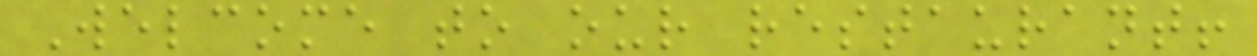Welcome to our restaurant!
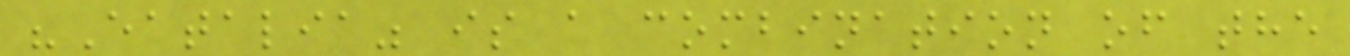"Eatalia" is a combination of the
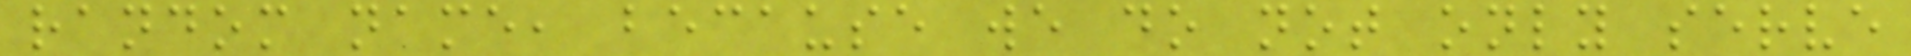random name, because we do not only serve
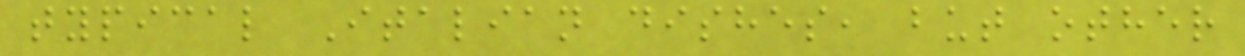typical Italian dishes, but other
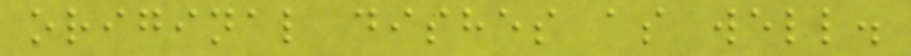original dishes as well.
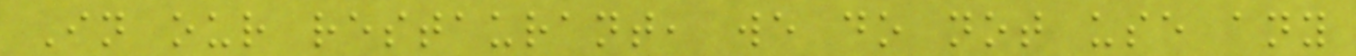In our restaurant, we do not use any
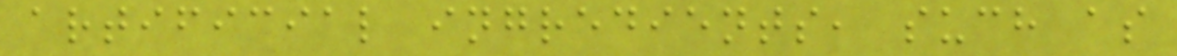artificial ingredients, such as
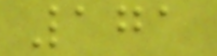171
